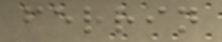ferrin
